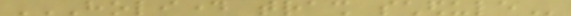HOLIDAY TRASH SCHEDULE
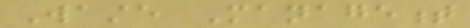Waste Management
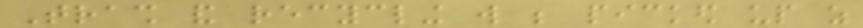Trash and recycling will be picked up as
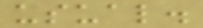usual.
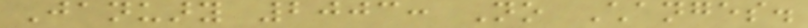January 2003: No Changes.
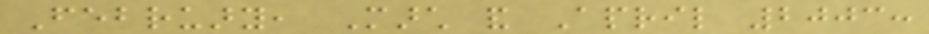February, March and April 2003:
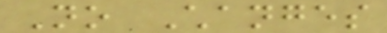No Changes
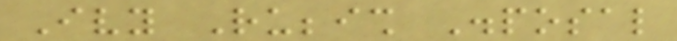Ivy Rubbish Disposal
